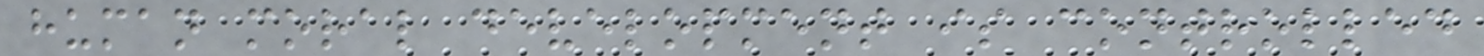human moral development is controlled
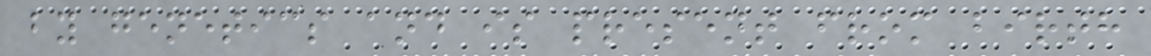by genetics and is present from birth
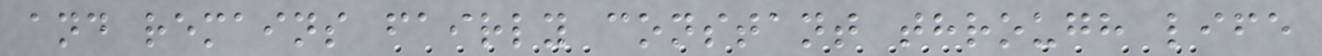and remains fairly constant through life
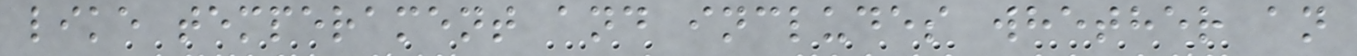like temperament and includes whether an
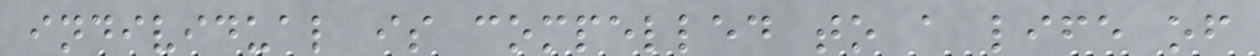individual is compelled to a life of
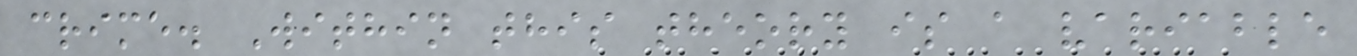crime. Within this theory is a variable
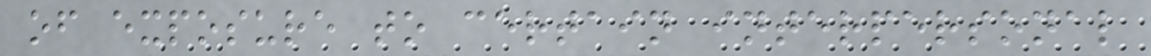of exposure to certain interpersonal
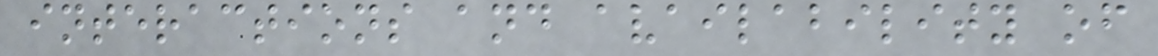interactions and availability of
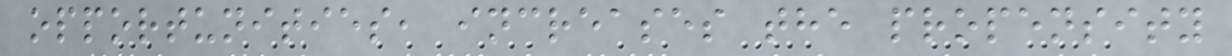opportunities, increases the propensity
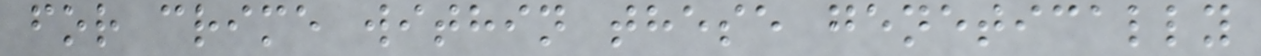for crime within these genetically
